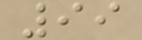99
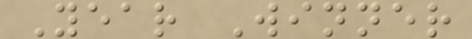Year Winner
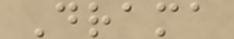Drama
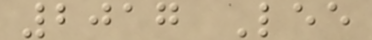2017 Lee
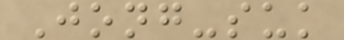Jong-suk
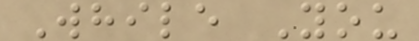While You
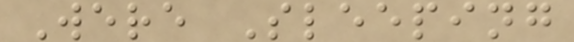Were Sleeping
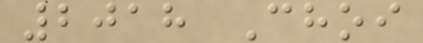2018 Choi
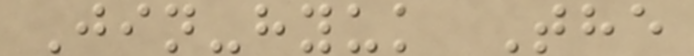Jin-hyuk The
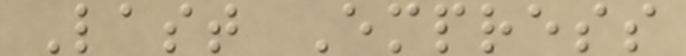Last Empress
